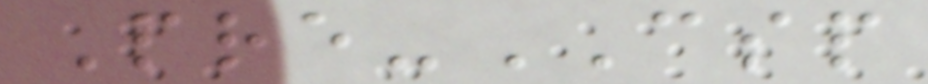Pre-CSP
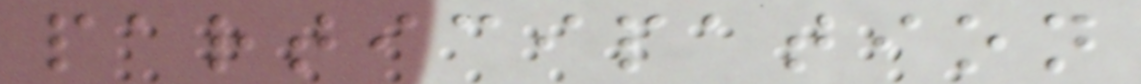participation
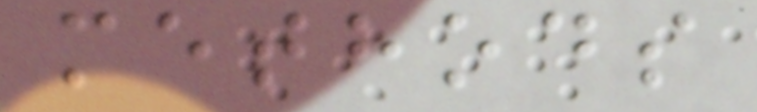methods
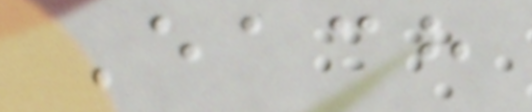Each
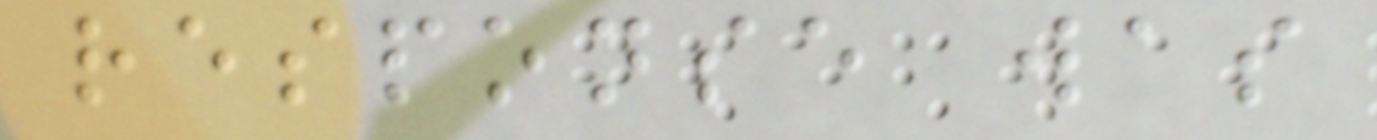response was
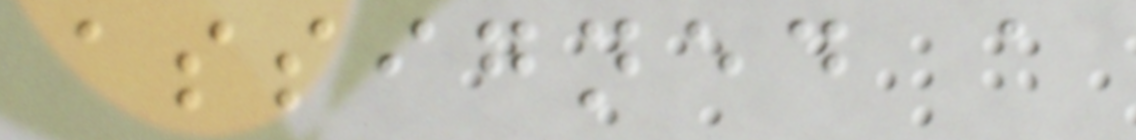assigned a
